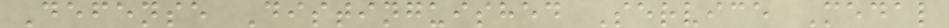Defense Distinguished Service Medal
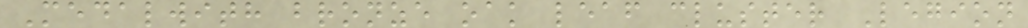Medalwith bronze oak leaf cluster Legion
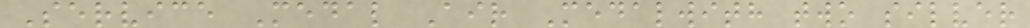Service Medal Air Medalwith two silver
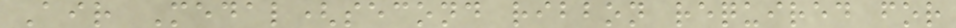Air Medal(second ribbon required for
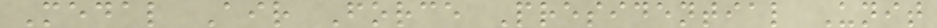Medal Air Force Presidential Unit
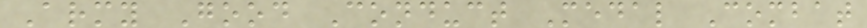Army Good Conduct Medal Combat
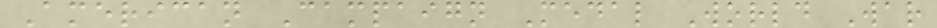American Campaign Medal World War
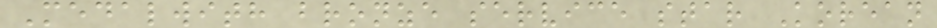Medalwith bronze service star Korean
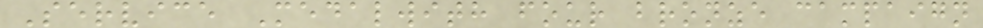Service Medalwith four bronze campaign
